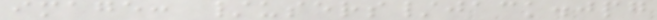image: /users/jack.jpg
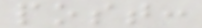post:
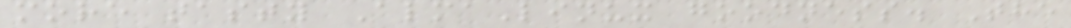more tasty AlmaLinux goodness. The
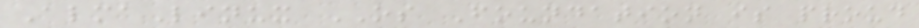AlmaLinux OS Foundation is proud
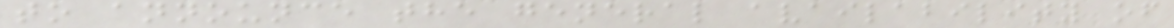to announce the general availability of
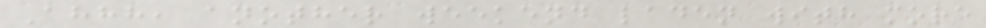Ahhh, another weekend laden with more
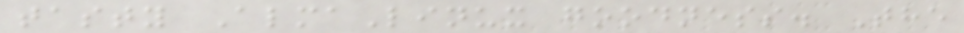tasty AlmaLinux goodness. The
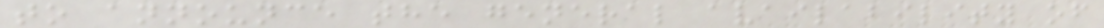to announce the general availability of
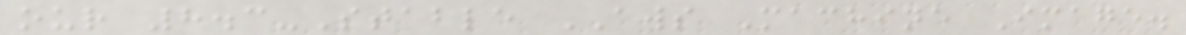our 8.3-Stable AWS Machine Image.
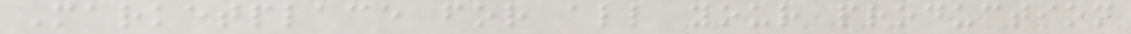Marketplace for all your production
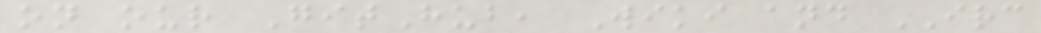on our GitHub, Wiki and IRC
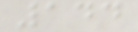144
